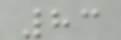83
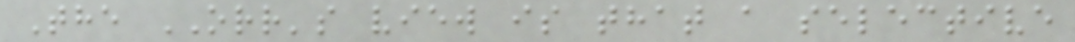The ORR's view is that a selective
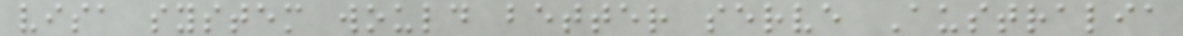visa system would better serve Australia
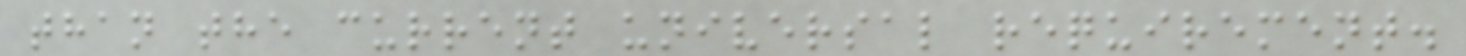than the current universal requirement.
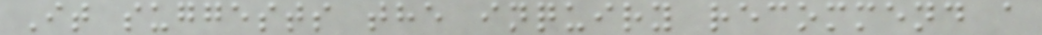It suggests the inquiry recommend a
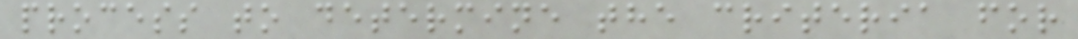process to determine the criteria for
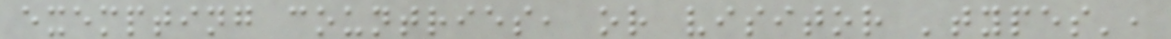exempting countries, or visitor 'types',
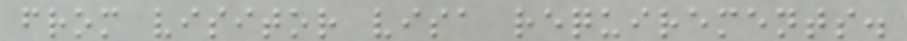from visitor visa requirements.
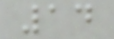14
